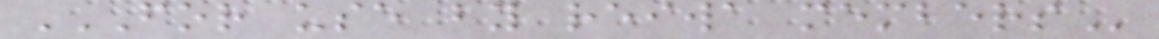FOR USE BY REIWA MEMBERS
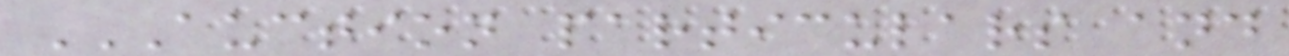AUCTION PARTICULARS AND
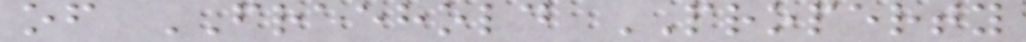of FREEHOLD PROPERTY
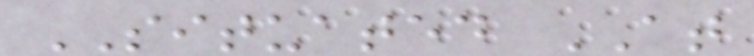SITUATED AT
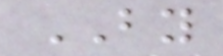BY
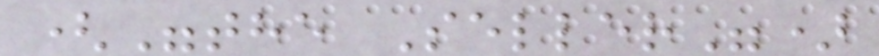("the Seller")
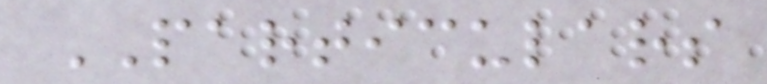PARTICULARS
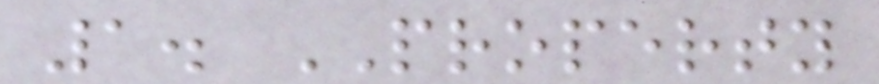1. PROPERTY
